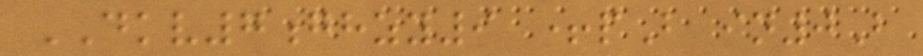DKV7ghzy9 +pB in0B
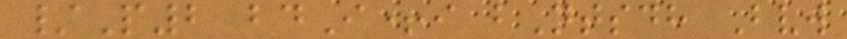/P2 bdI+i bNtsdh Bvw
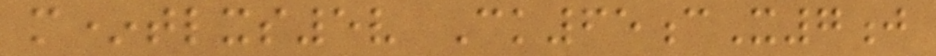m*tlxs5v Ck65cX7j
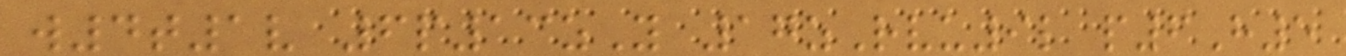w4t1v 6p13zY 17zRvu9l p6H5
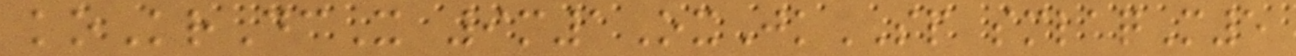koKrDcX 9m1OxJkSP smlaqM5
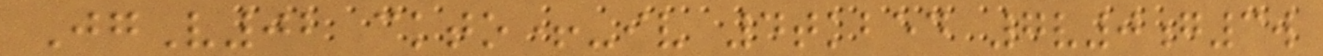JgV02 ckto+-iv 4tkbed 7v0g3w
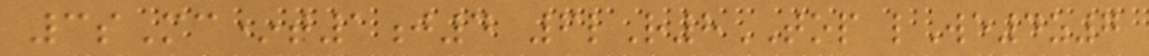3sMc*t1j4 6lR8TOP lWe4z7
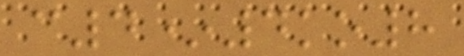c4*4ko8
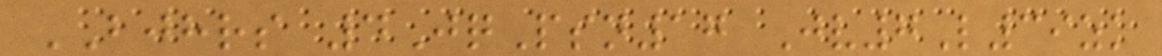BJHRS 4JqPsn17 Jv7L39zk
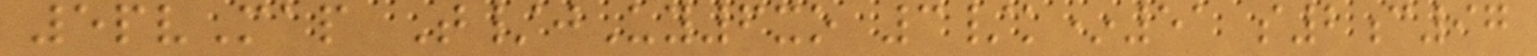5pvMap T/jUy6xo 3/k*51 s2c97
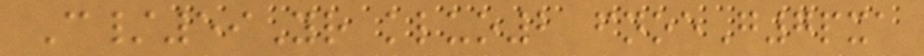C/59Yr kluo2 fnoeG7pxa
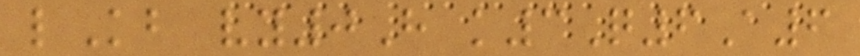lKb vy0H k3Q6A6
